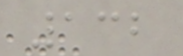132
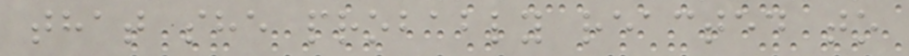that she probably reacted to
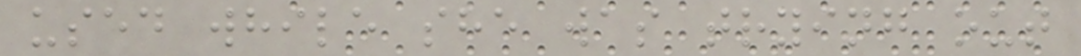used while she was trying out
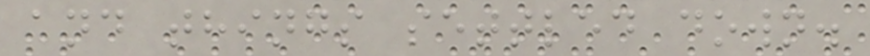and things settled down.
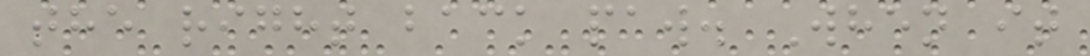the right back paw. When it
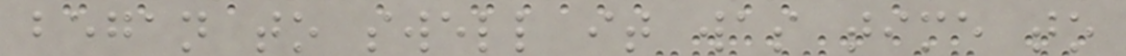began to swell it was time to
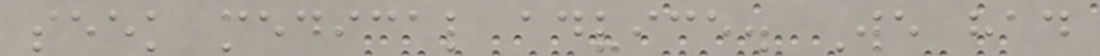seek medical advice. We had
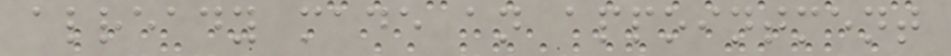already made an appointment
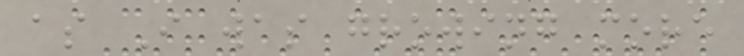as I was growing more
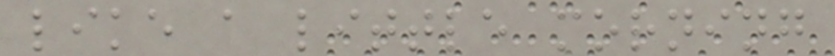like a little morning
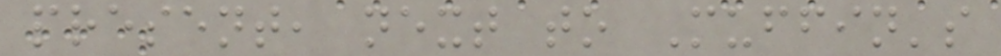present, next to Muffin's
